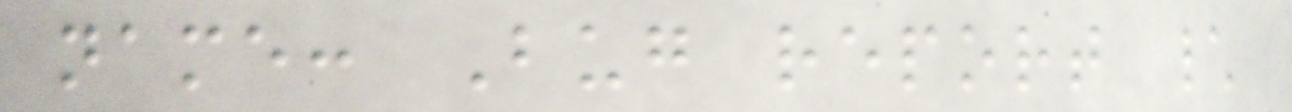name: Bug report \
